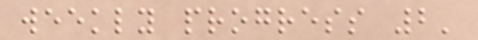weekly progress 2'
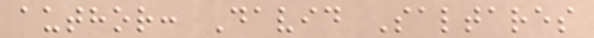author: David Saltares
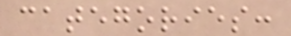categories:
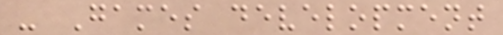- Games development
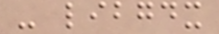- libgdx
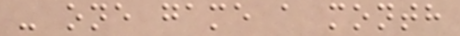- one game a month
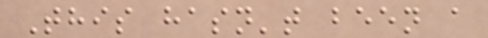This hasn't been a
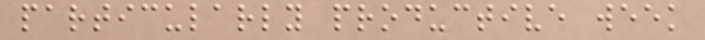particularly productive week
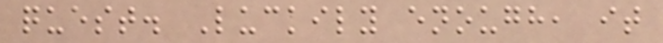quest. Luckily enough, it
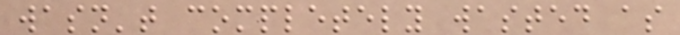wasn't completely wasted as
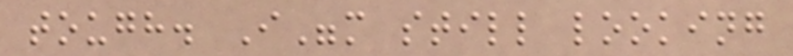tough. I"m still looking
